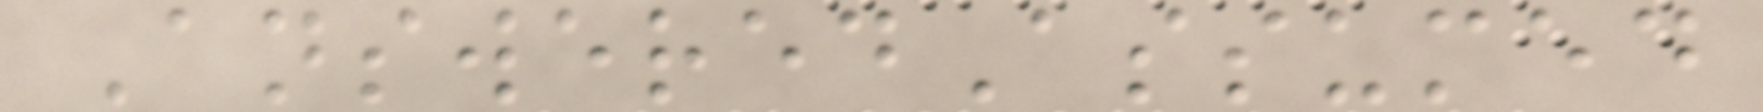AnsweredAssumed
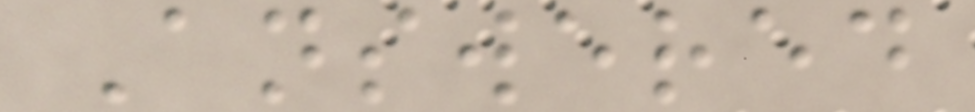Answered
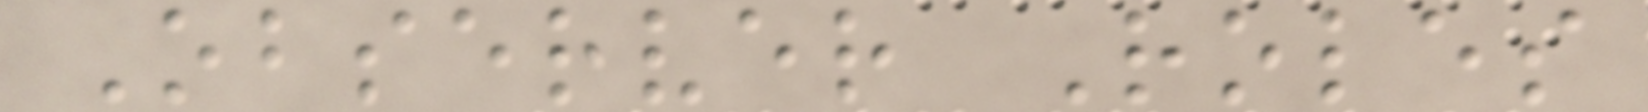Observer Roles
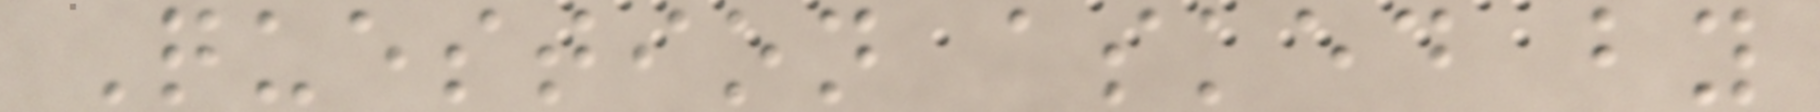Question asked by
